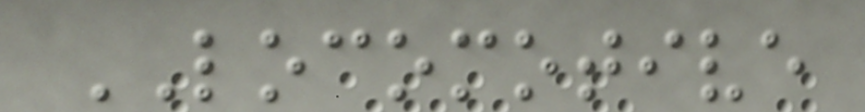LOCOMOTIVE
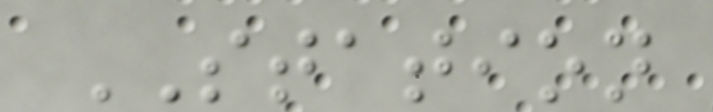STATION
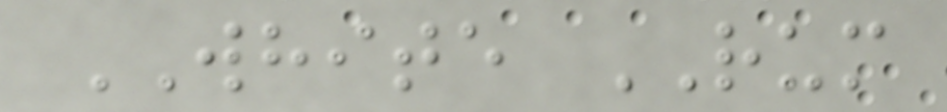WHITE RUM
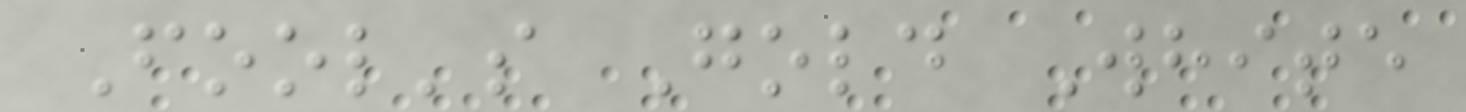Fool's Gold White
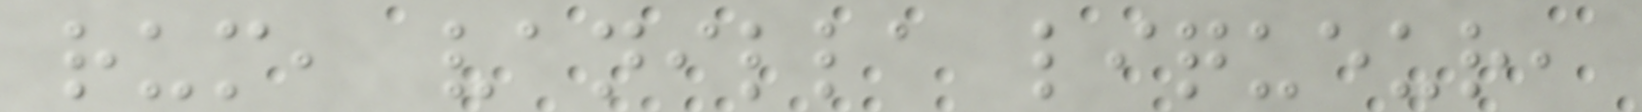rum, vanilla liqueur,
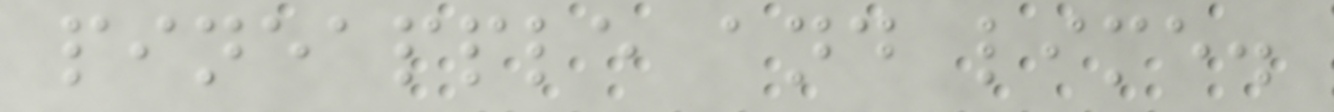pineapple and lime.
